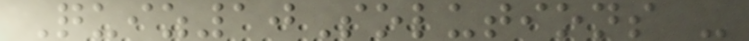Quiz10Solutions -
